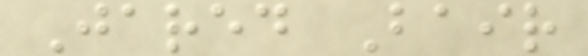Jared Bair
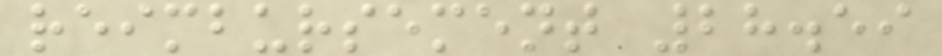reimbursement 28.59
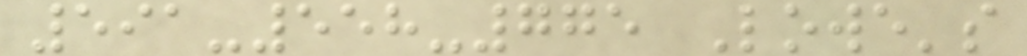591-558-775 Lowe's
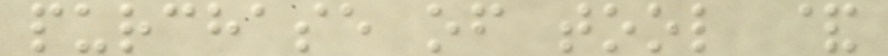purchase of tool &
